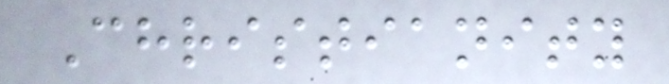Christianity
